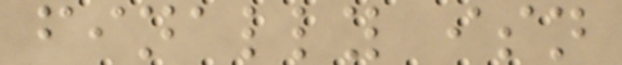finally isn
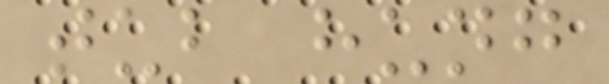tub hung
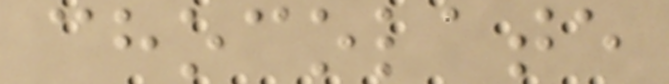chocolate
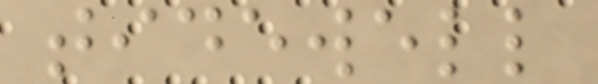tidewell
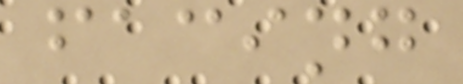facing
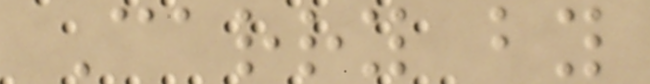Carry by
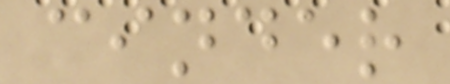cinder
